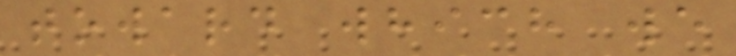toward which we
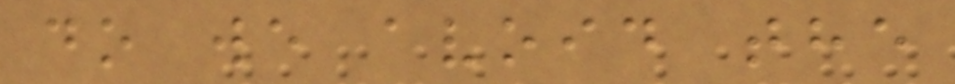do we avoid the
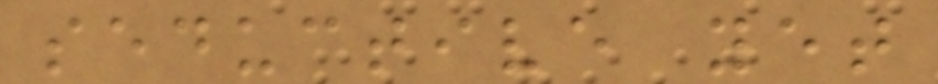seductive yet
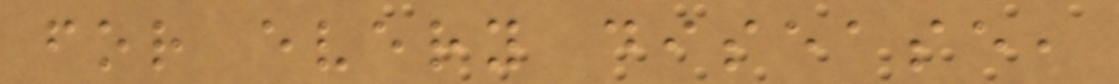for every disease,
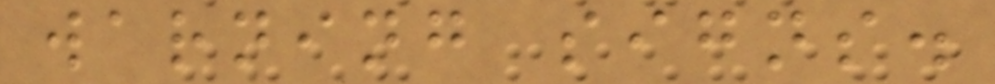warning signs.
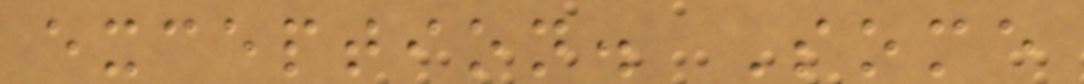exception. Some
